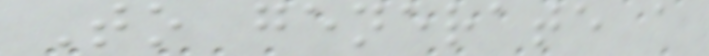To generate a
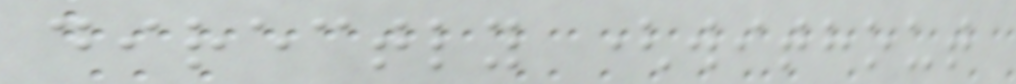directly (without
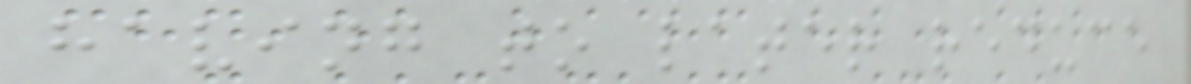having to later reduce
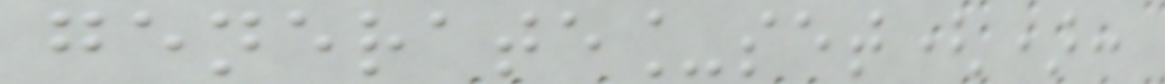generate_set():
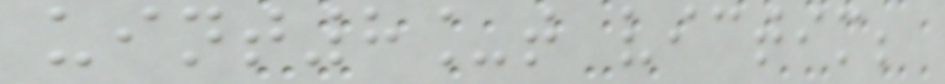uint8_t victim;
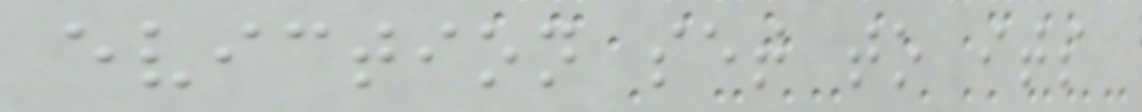eviction set to its
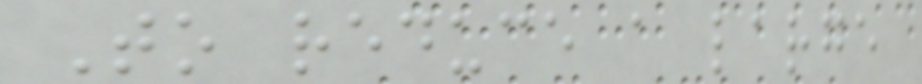To reduce a large
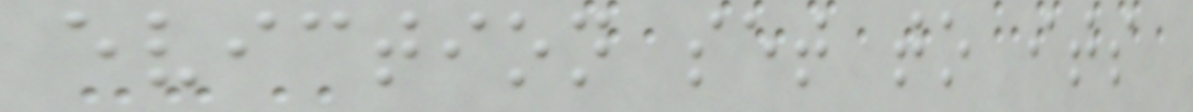eviction set to its
